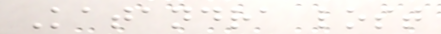Katandra lost
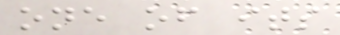one of its
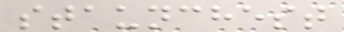staunchest
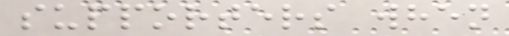supporters when
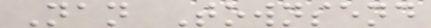Nan Townsend
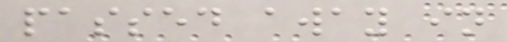passed away in
